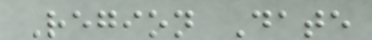Region Date
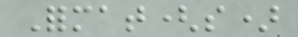Format(s)
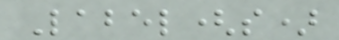Label(s)
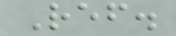Ref.
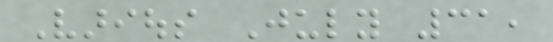Various July 31,
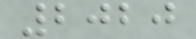2020
